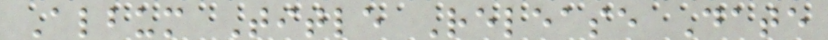Album Title Release Date
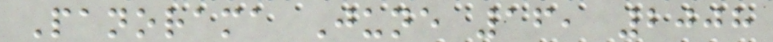Panorama June 16, 2008
